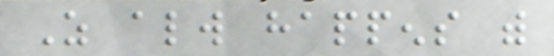As always happens with
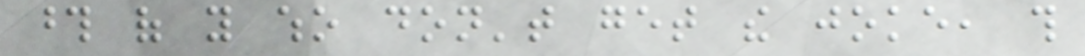those of you who don't get the joke, this
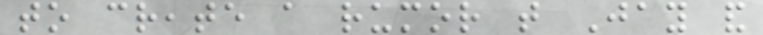to create a rumor that Jay and
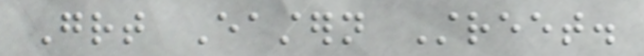Great Eastern Street.
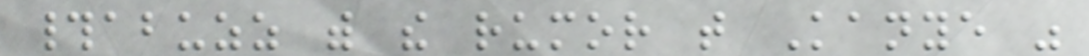#abuzz with the rumor that Kanye was
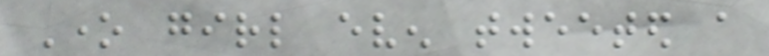One girl even tweeted a
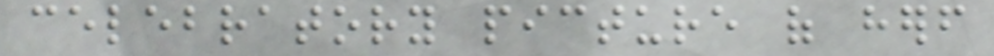celebratory picture of herself
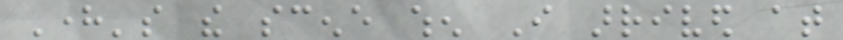Here's the scene when I arrived at
